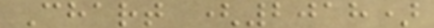Chart (2018)
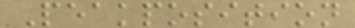Peakposition
